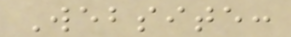Website:
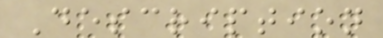Description
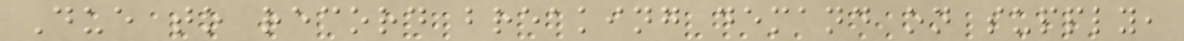Due to record breaking demand on supply,
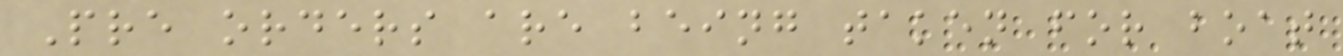Pre orders are being taken for boat
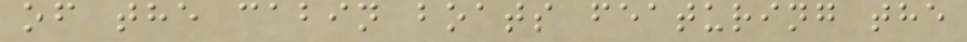of the cabin boats featuring the
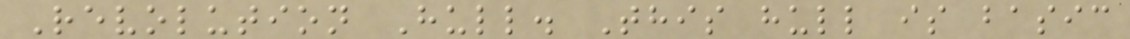Revolution Hull. This hull is basic
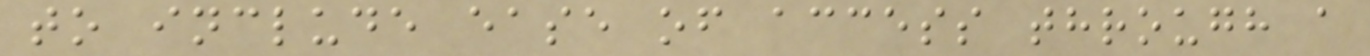to include ease of access through a
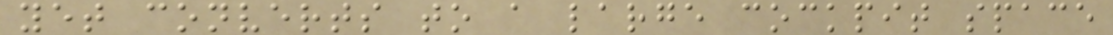yet converts to a large cockpit space
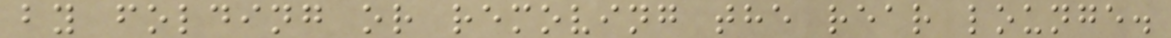by folding or removing the rear lounge.
